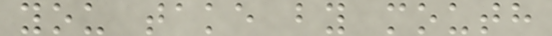you take by mouth
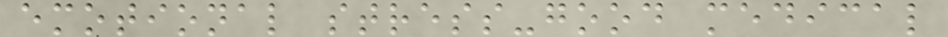emotional stress-good medical
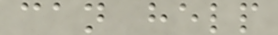can help
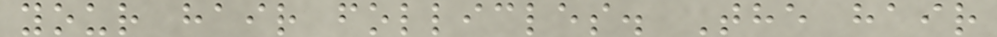your hair follicles. The hair
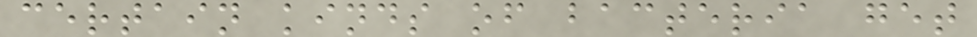certain kinds of bacteria get
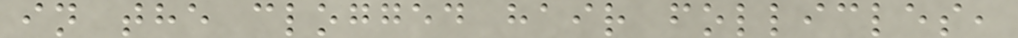in the clogged hair follicles,
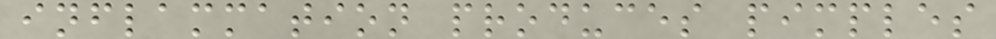inflammation produces pimples
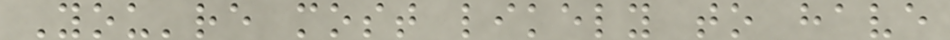You're most likely to have
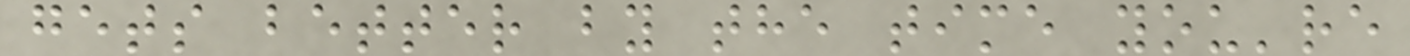gets better by the time you're
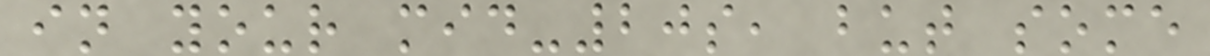in your mid-20s, but some
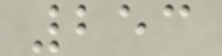253
